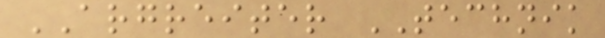ARGREITER TECHNIK
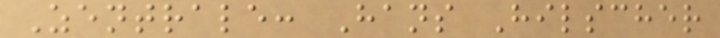Zentrale: Hans Hilscher
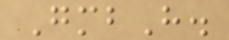GmbH.
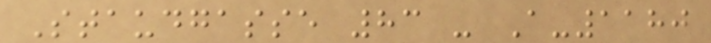Staudgasse 83 - A-1180
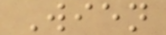Wien
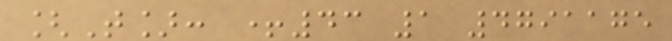[T]: +43 1 4791175
